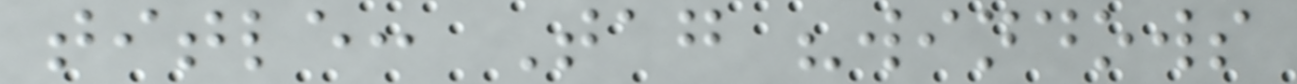title: Tag "windows
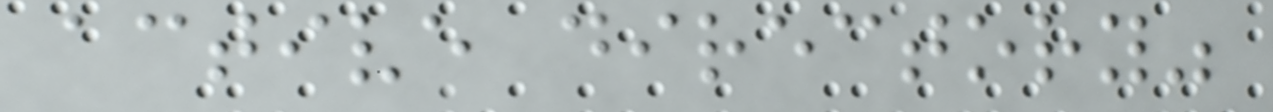active directory"
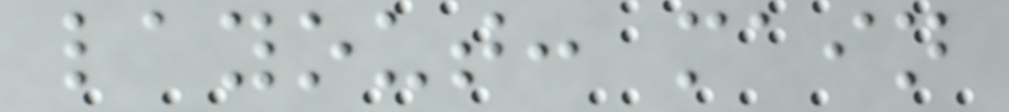layout: main
